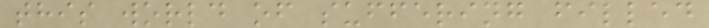this world of suffering filled
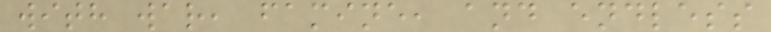with war, famine, and endless
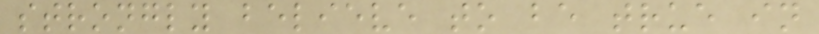strongly believe to be true in
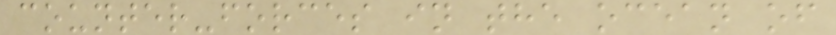counter-forces in the ocean of
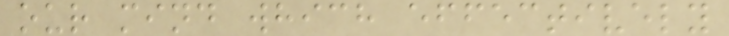our mind which effectively
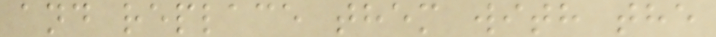and replace them with the
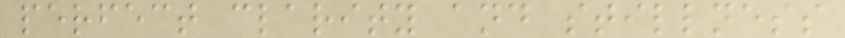perfect clarity and stillness
